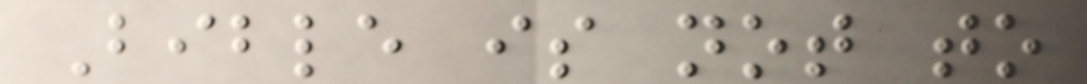Bible is not to
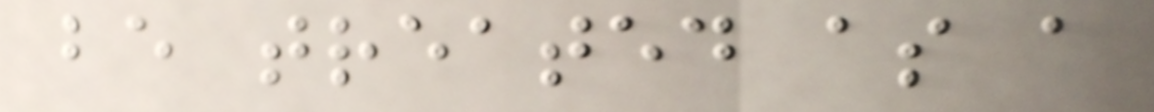be treated as a
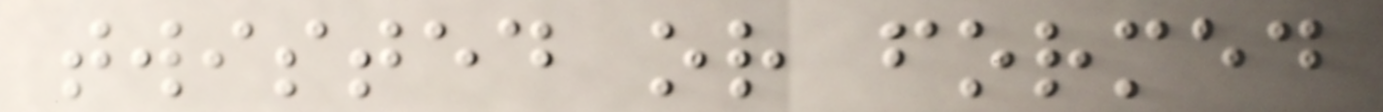twisted or formed
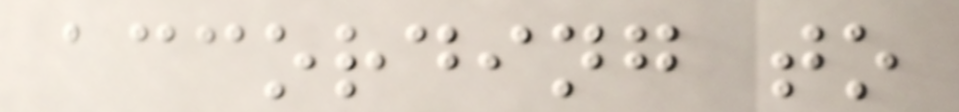according to
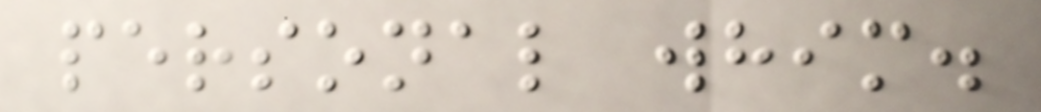personal whim.
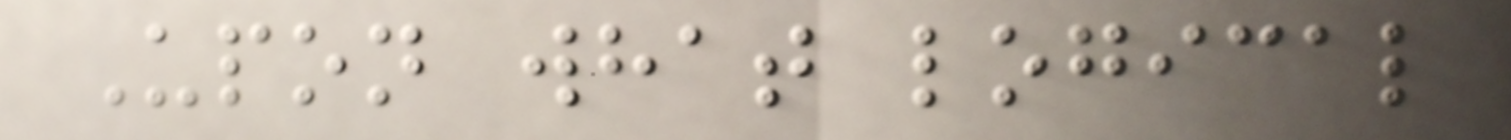Upon what logical
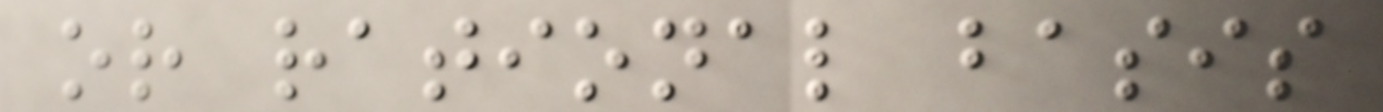or rational basis
